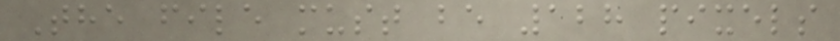The file must be 128 pixels
